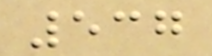537
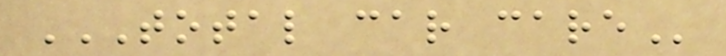TOTAL CAR CARE
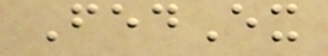FedEx
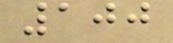100
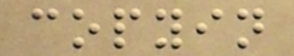copyin
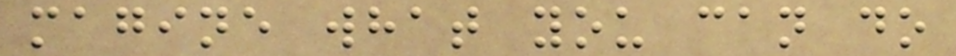magine what you can do
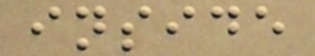inside
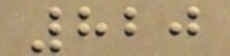820
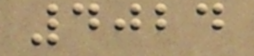4024
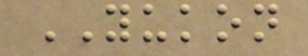YUKON
